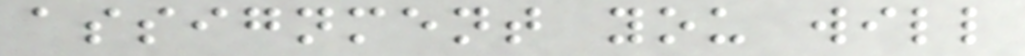assignment you will
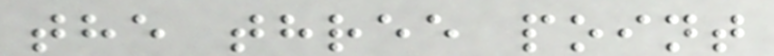the three point
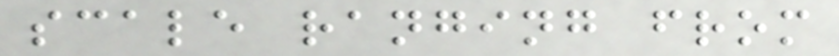scale ranging from
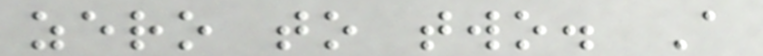zero to two. A
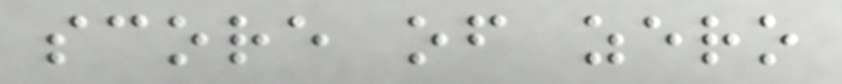score of zero
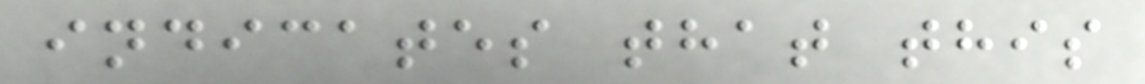indicates that this
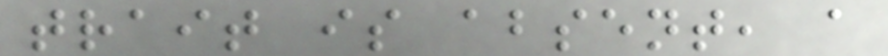trait is absent, a
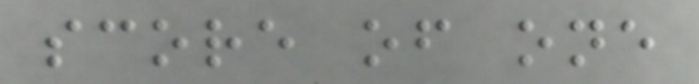score of one
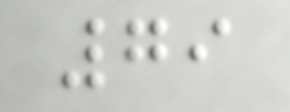79
